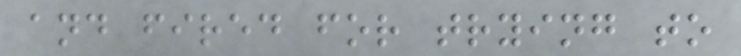and fired for trying to
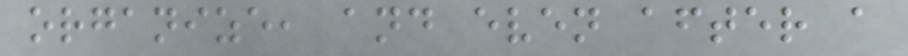organize, and even after a
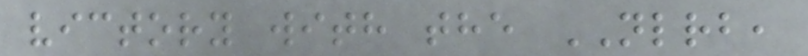victory with the NLRB,
